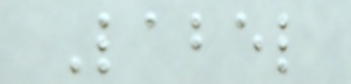Label
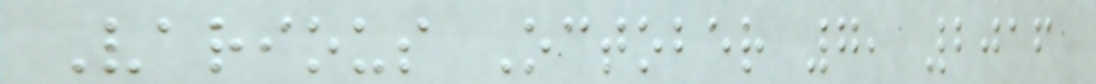Various October 7, 2016
